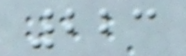223
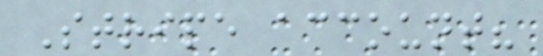Stripe account?
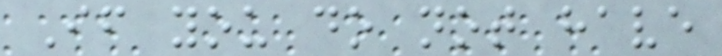If you do not have
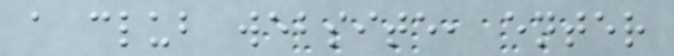a club website, enter
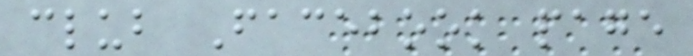club Facebook page
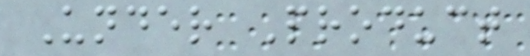Under Product
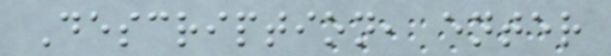Description, enter
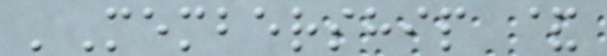'Membership &
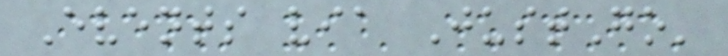Events via JustGo'
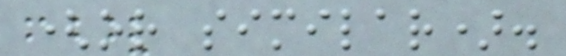(or similar).
